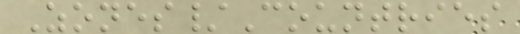Zones/Countries
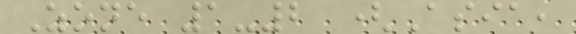Zone 1-2 (Asia,
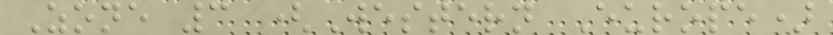Zone 3 (Western Europe)
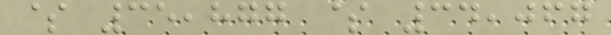$ 35,877 $ 34,067
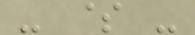- $ -
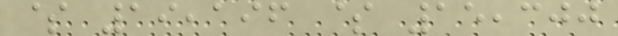$ 19,196 $ 15,300
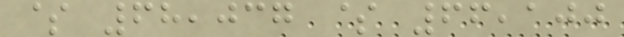$ 68,037 $ 66,100
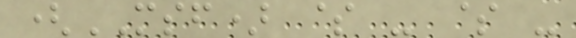(MSF) $ - $ -
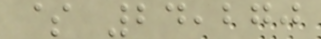$ 24,270
